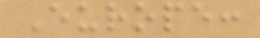Europe:
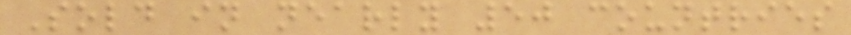Sold in nearly 50 countries
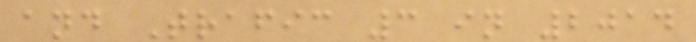and Trafic 3 in 2014
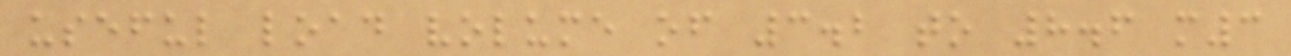useful load volume of 3.2 to 8.6 m3
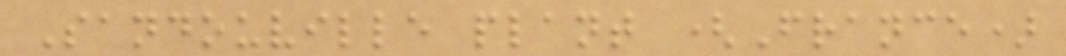Sandouville plant (France)
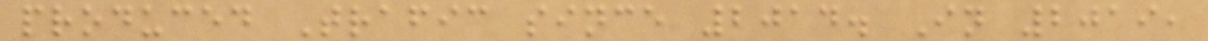produced Trafic since 2014. In 2019,
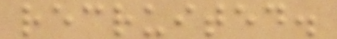recruited.
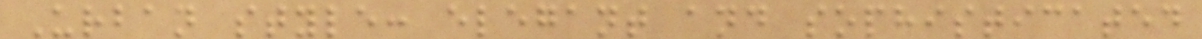Urban style: elegant and sophisticated
